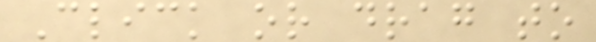Click or drag to
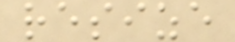resize
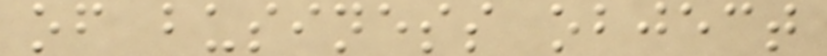of business object
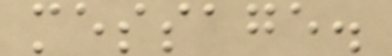message.
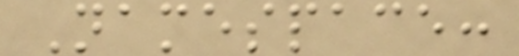Namespace:
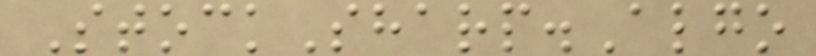StockSharp.Algo
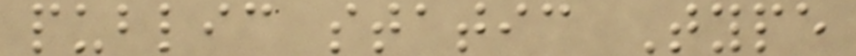public static Type
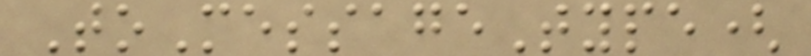ToMessageType(
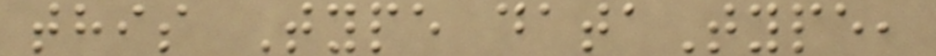this Type dataType,
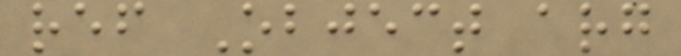ref Object arg
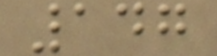147
